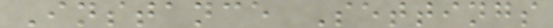Instance Settings
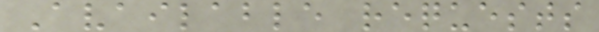Available requests
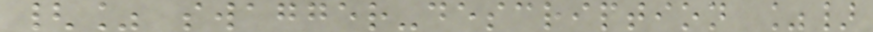{% swagger-description %}
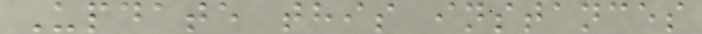Update this instances
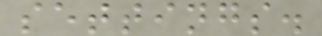settings.
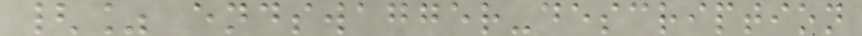{% endswagger-description
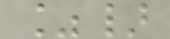%}
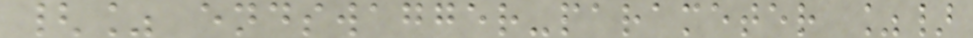{% endswagger-parameter %}
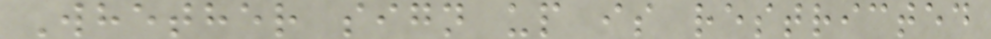Whether sign up is restricted
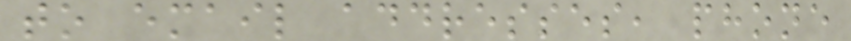to email addresses, phone
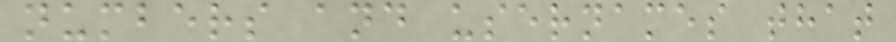numbers and usernames that
